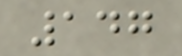147
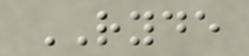RYDE
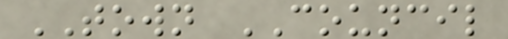TOWN COUNCIL
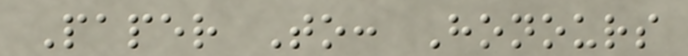Paper To: Honours
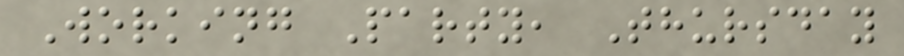Working Party, Thursday
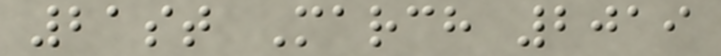21st March 2019
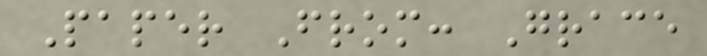Paper From: Grace
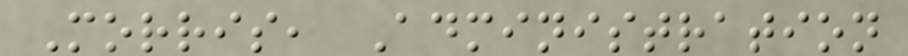Morris, Administration
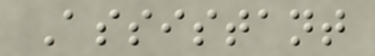Assistant
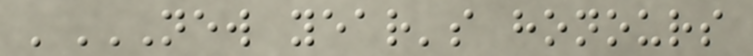'NEW YEAR'S HONOURS
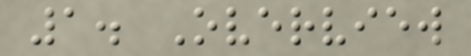1. Overview
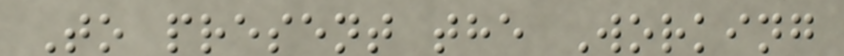To present the Working
